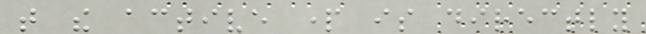that the active part is directly
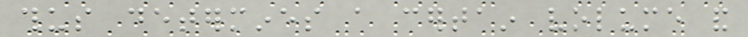thus determines a certain volume and
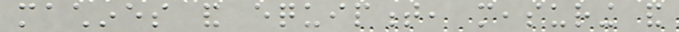machines and equipment, measuring and
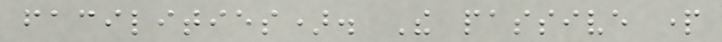facilities). The passive part
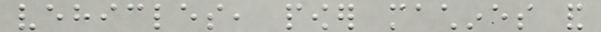vehicles, power machines and
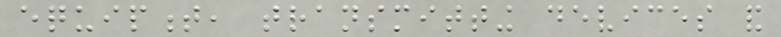equipment, transmitting devices and
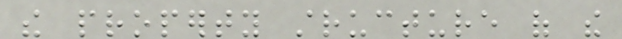the property structure of the
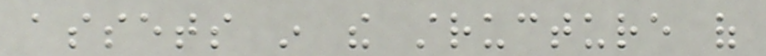assets in the structure of
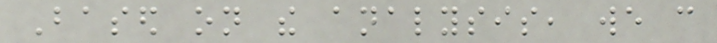Based on the analysis, we can
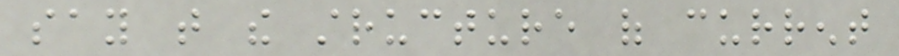say that the structure of current
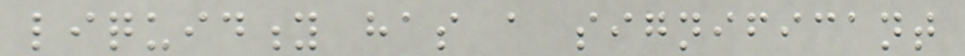liquidity has a significant
